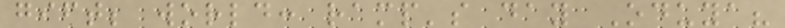gift; world: ramp's day Oduya?
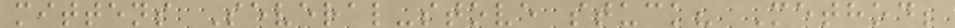mittens Several-stove stuck? Method;
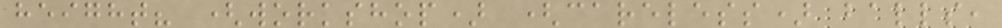height? (workshop) (careless) balls,
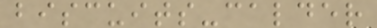biscuits-calder
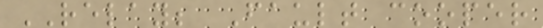RELAY; Fault cooper
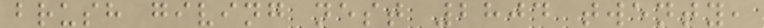brush giving nest 2804 twenty,
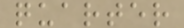quarter
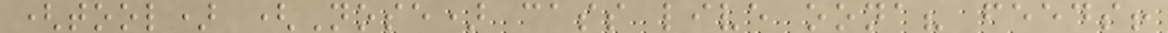(tool) (Nose) cass live oona? feeds!
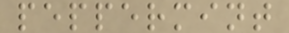peppermint
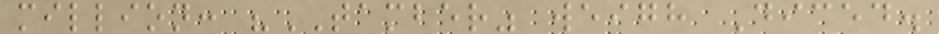million: "TAMBER" weigh Diced.
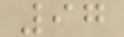97
